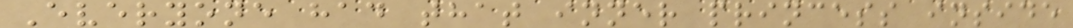Everyone had that inner princess inside
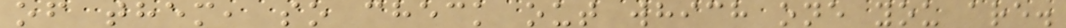of them, so check out which one you are.
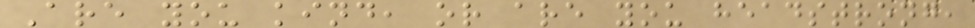Are you kind, or are you headstrong,
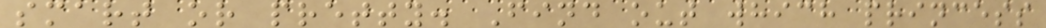smart or pretty. Find out which princess
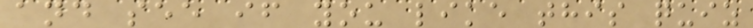and see if you like this quiz
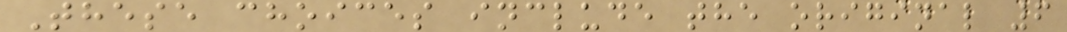These choices include the original 6
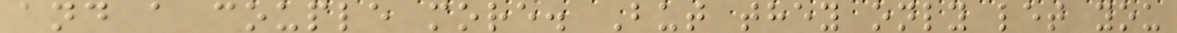and a couple more. But they only let you
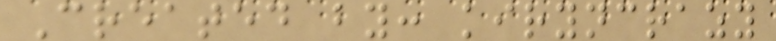Created by: kiryncrazy
